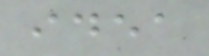idea
